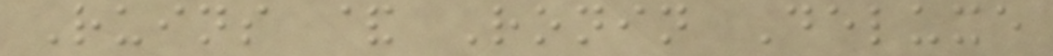Ruins & Ronin Deluxe
